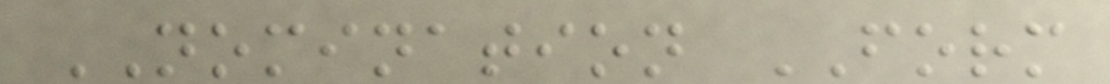NOMINATION FORM
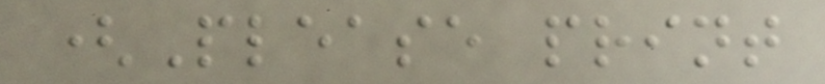(Please print
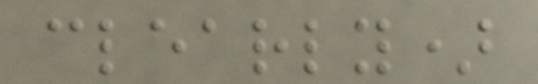clearly)
